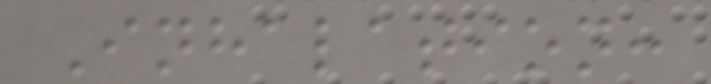Inhalation:
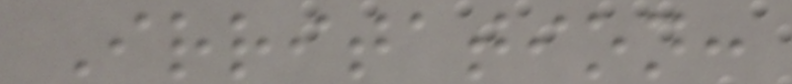Irritation:
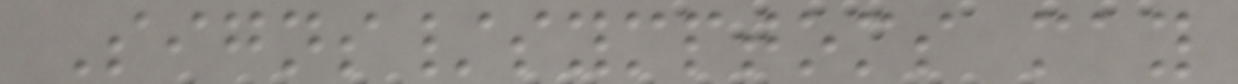Signs/symptoms may
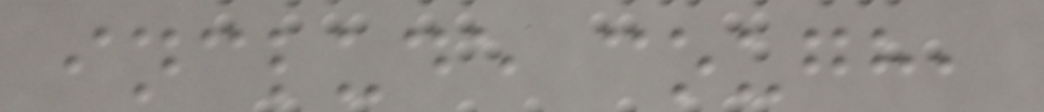include cough,
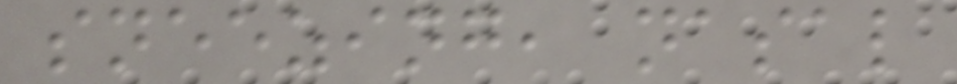sneezing, nasal
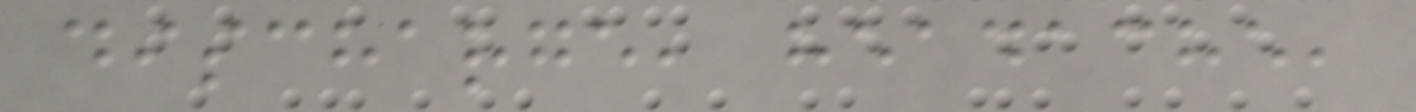discharge, headache,
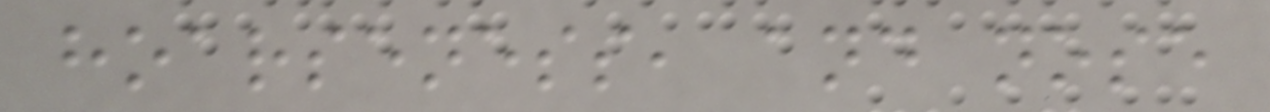hoarseness, and nose
